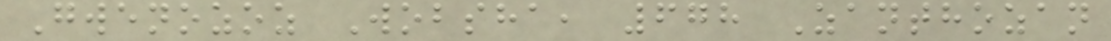Gwenozoz Wobsha, 678 Zanthozan
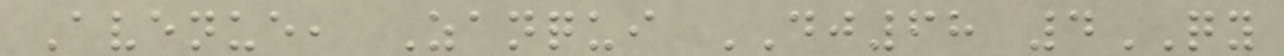Avenue, Zanqui DJ68 4QY
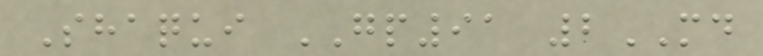Shaqui GP91 2MD
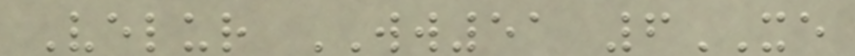Velur WW51 6XE
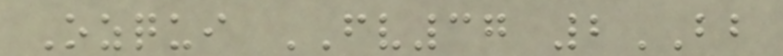Ozqui FV37 2BB
